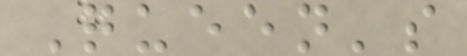Queen's
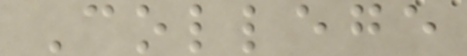College
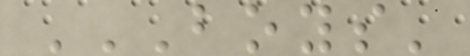BOYS'
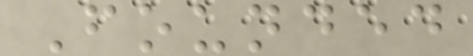Founded
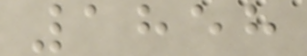1858
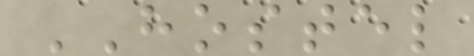HOSTEL
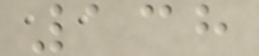138
